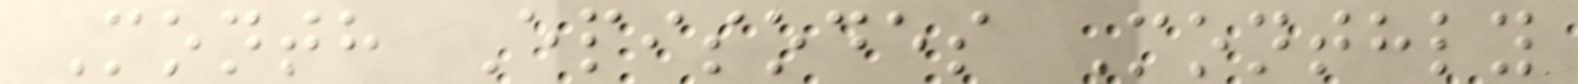Month Episodes Monthly
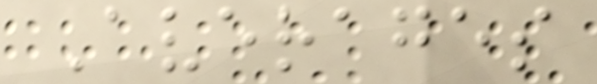Averages
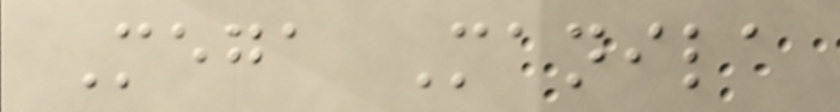Mega Manila
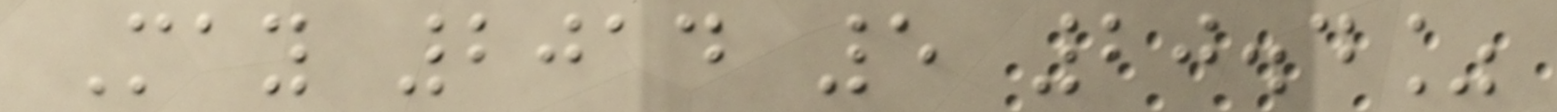May 2014 5 20.4%
